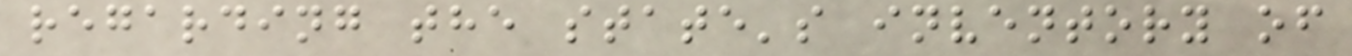regarding the state's inventory of
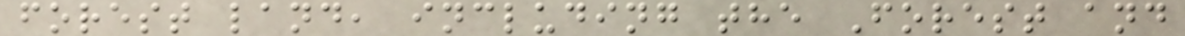forest land, including the Forest and
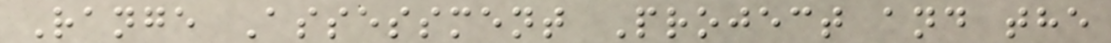Range Assessment Project and the
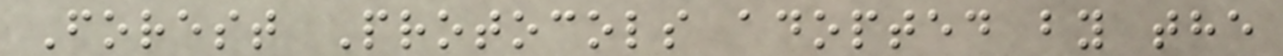Forest Protocols adopted by the
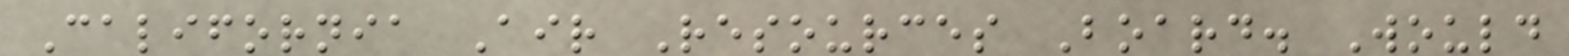California Air Resources Board. Would
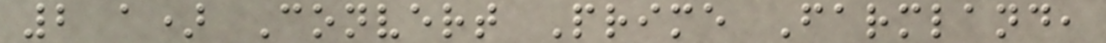2 a) Convert Prime Farmland,
